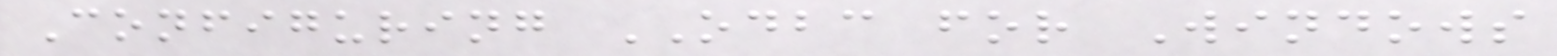Configuring ODBC for Windows
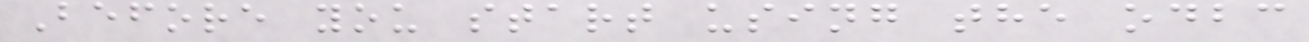Before you start using the odbc
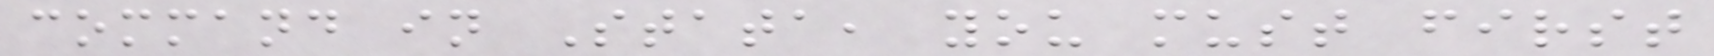command in Stata, you must first
